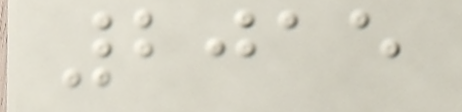2015
